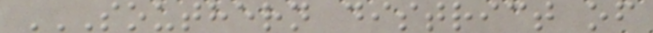SOUTHERN DISTRICT OF
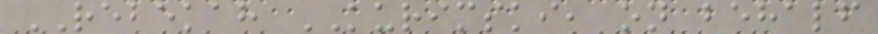REBEKAH KURIMSKI, on behalf
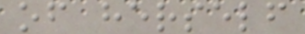of herself
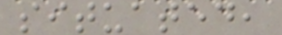situated,
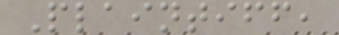Plaintiff,
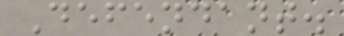Defendant.
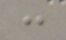:
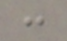:
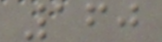160
